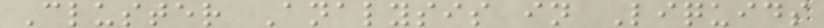Cluster Analysis in Liquids
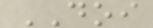DOI
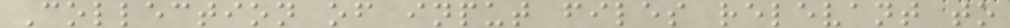Collection of input files relevant to
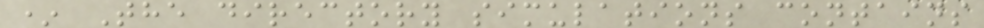* The directory simulations contains
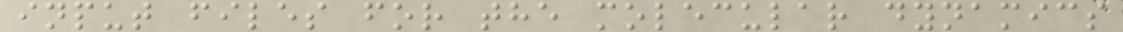input files for the molecular dynamics
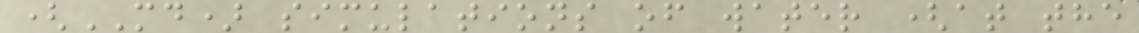(MD) simulations of water (at the
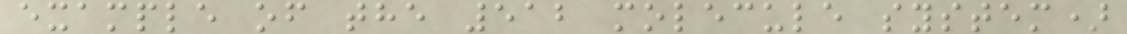example of the 512 molecule system)
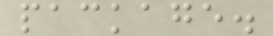package.
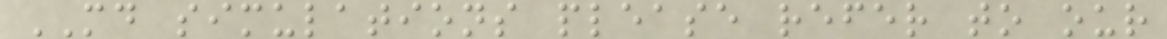MD simulations please refer to our
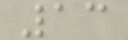13
